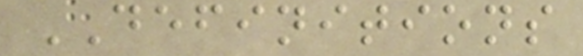DEFINITIONS
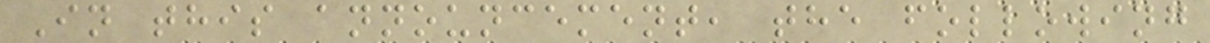In this announcement, the following
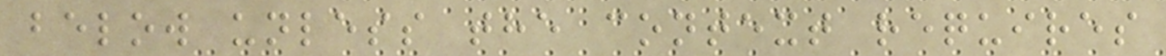below unless the context requires
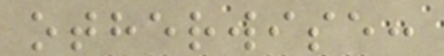otherwise:
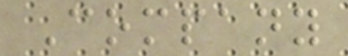Company
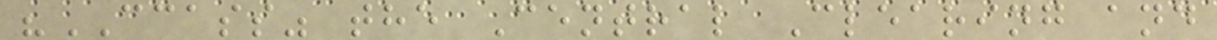"CCASS" the Central Clearing and
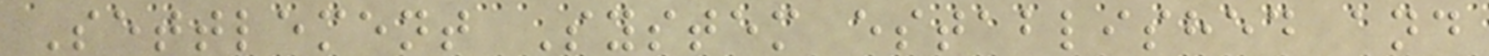Settlement System established and
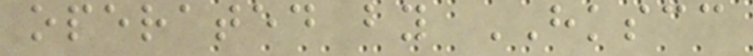operated by HKSCC
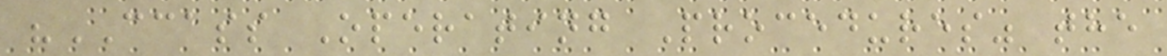"CCASS Operating Procedures" the
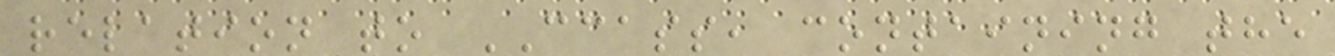relation to CCASS, containing the
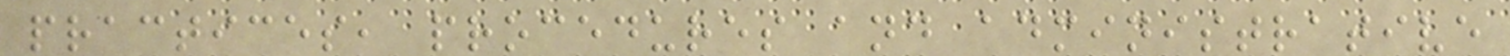practices, procedures and administrative
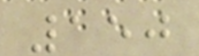150
